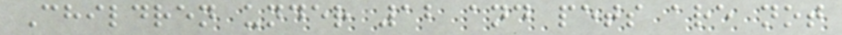Children under 12 and pets are not
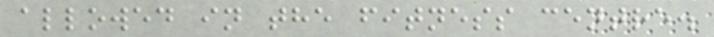allowed in the fitness centre.
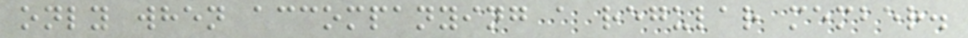only when accompanying a regular member.
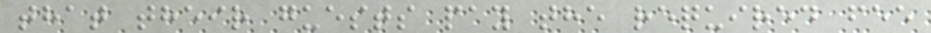that their guests pay the required fee
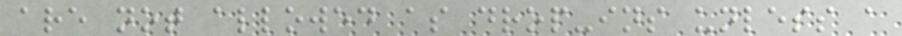are not allowed as drop-ins unless a
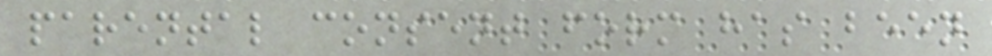parental consent form has been
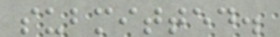submitted.
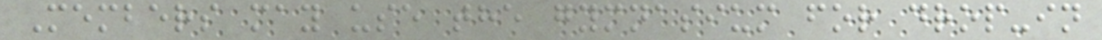Members may use the gymnasium for drop-in
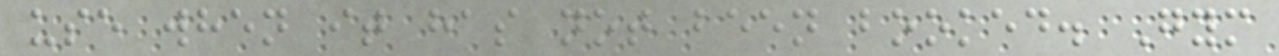use when it has not been booked. Gym
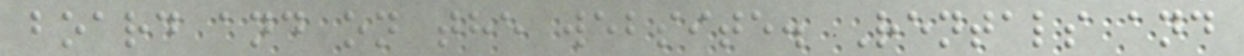board and on the website. Rentals and
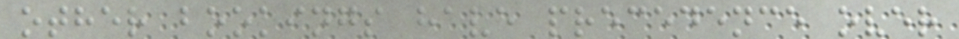other bookings have precedence over
